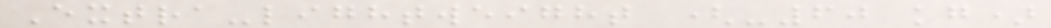Extra-lightweight (-60 kg)
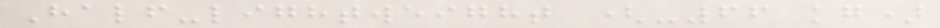Half-lightweight (-66 kg)
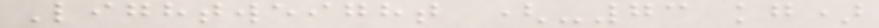Lightweight (-73 kg)
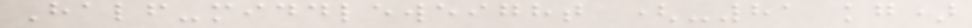Half-middleweight (-81 kg)
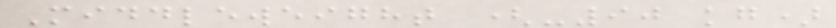Middleweight (-90 kg)
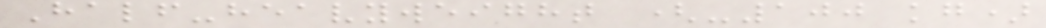Half-heavyweight (-100 kg)
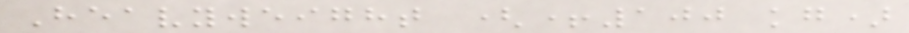Heavyweight (+100 kg)
